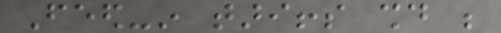Feed-in tariffs should be
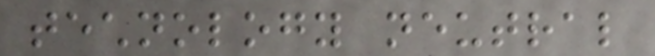technology neutral
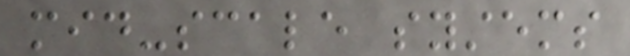mid-scale systems
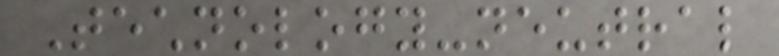Technology-neutral
